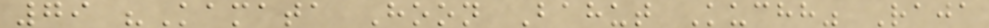79 "Kamata Hoon Bahut Kuchh" Raja
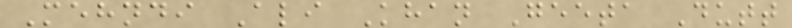Mehndi Ali Khan Geeta Dutt
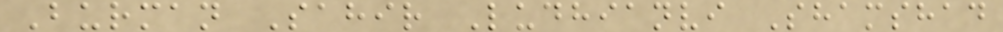Burman Sahir Ludhianvi Shamshad
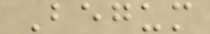Begum
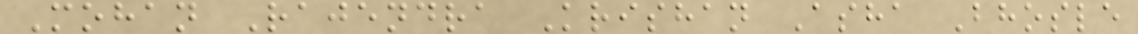Mohan Rajendra Krishan Asha Bhosle
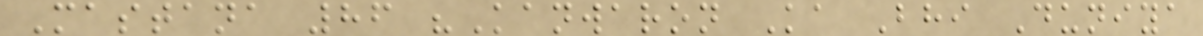Mastana 86 "Kanwaron Ka Bhi Duniya
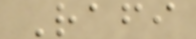Rafi
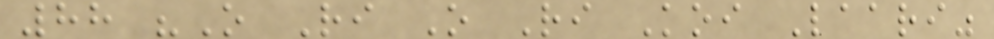88 "O Ri O Ri Koi Laari"
